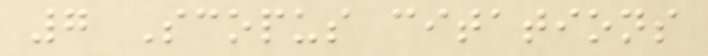7 Scopus citations
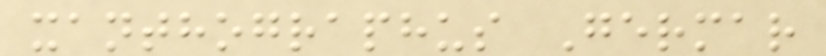xanthographus Germar
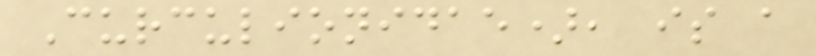Curculionidae), is a
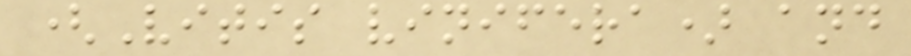(Vitis vinifera) and
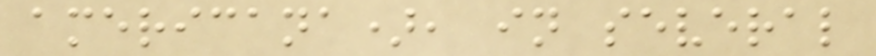americana), in several
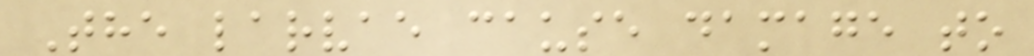The larvae cause damage to
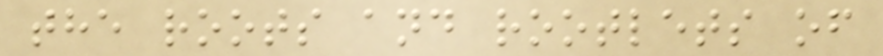the roots and rootlets of
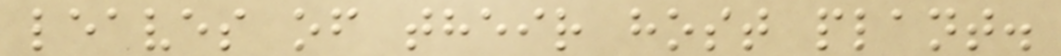leaves of their host plant.
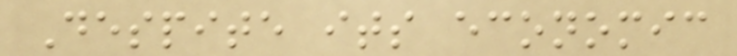Despite its economic
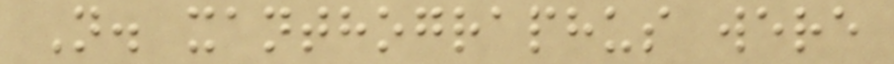N. xanthographus were
